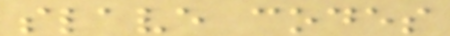slave codes
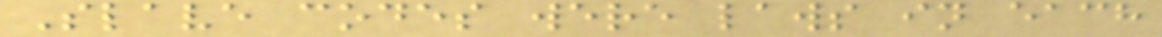Slave codes were laws in each
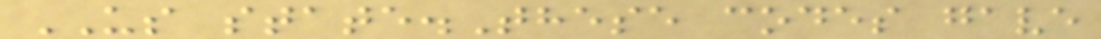US state.These codes gave
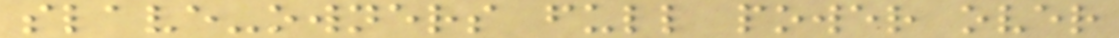slave-owners full power over
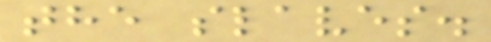the slaves.
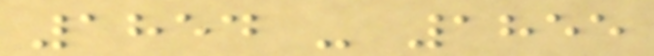1854 - 1855
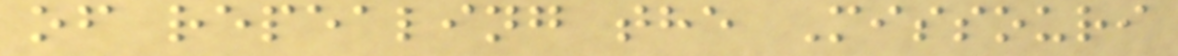of repealing the Missouri
